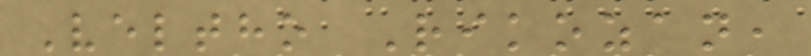Veltho Rikozan,
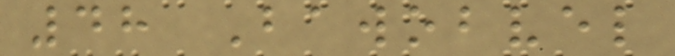48 Bawobvel
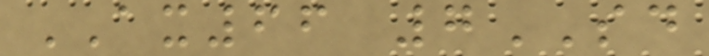AX66 7SD
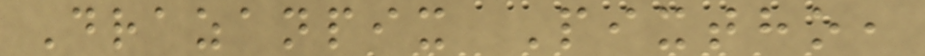Drazanpix Pixtho,
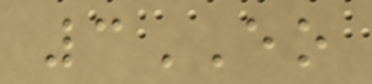3EO
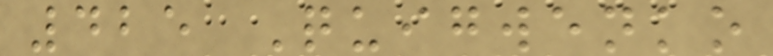425 Quigwenko
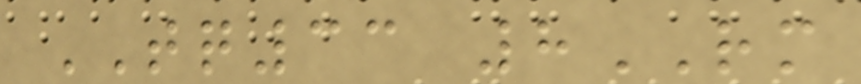TQ33 8RM
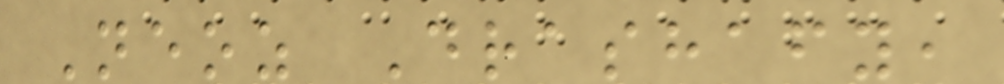Neoz Drashafy,
